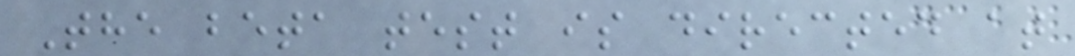The beta test is directed at
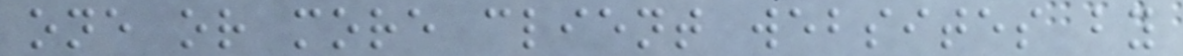one or more client websites by
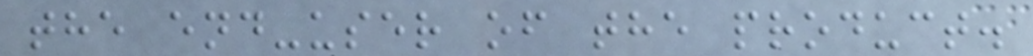the end-user of the product.
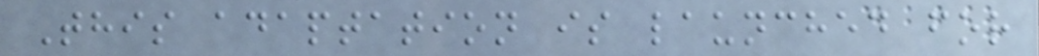This adaptation is launched for
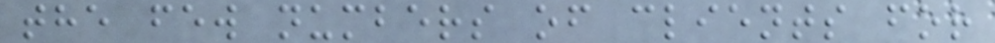the few numbers of clients for
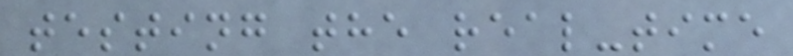testing the real-time
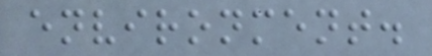environment.
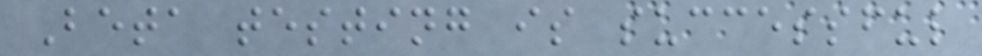Beta testing is successful
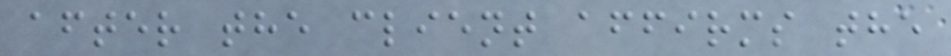after the client affirms the
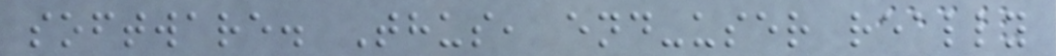software. Thus, end-user really
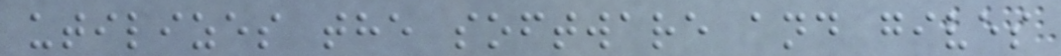utilizes the software and gives
